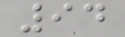94
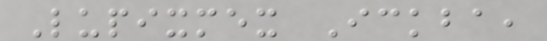Lupixmex Ickba,
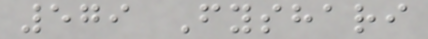579 Fyshari
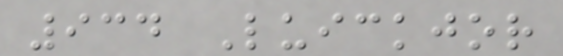934 Luickjor
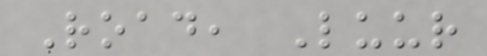Road, Luur
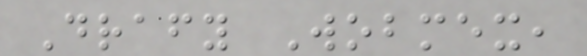Drafy Wobmex,
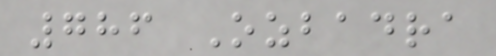786 Ozbadra
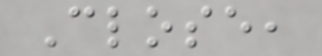Close,
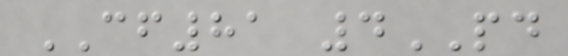CF81 4PD
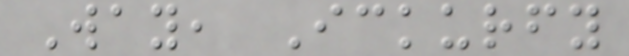Way, Ickurfy
